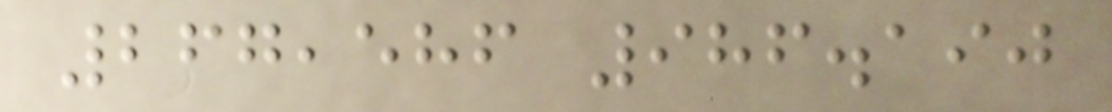267,586 986.190
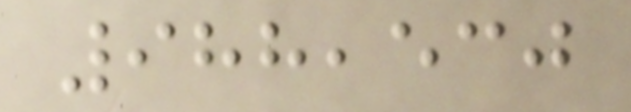988,530
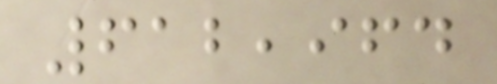612,964
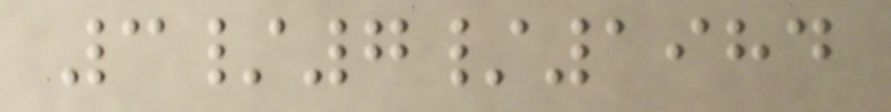3/7/1984
